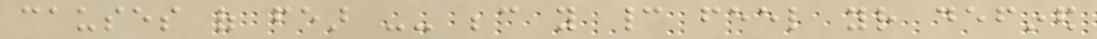causes of fear -- because you cannot feel your defined
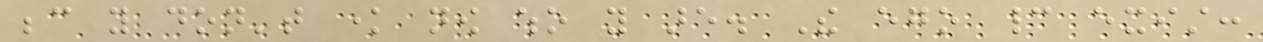because you don't know now who you are. The ego cannot exist:
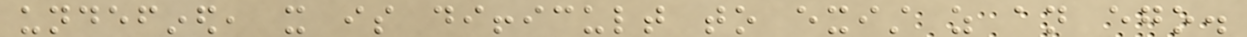undefined, it is difficult to exist as an ego.
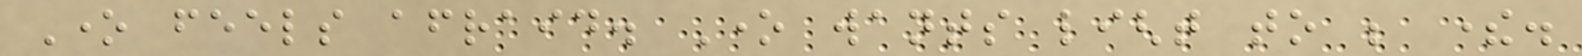One feels afraid. One wants light to be there.
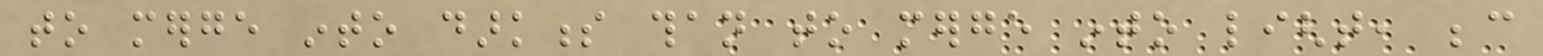to merge into darkness than to merge into light, because
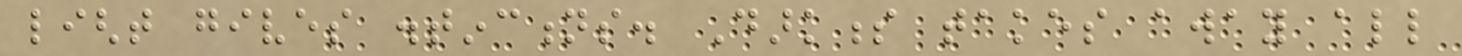light gives distinctions. Darkness takes away all
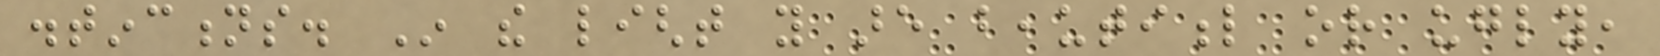distinctions. In the light you are beautiful or ugly,
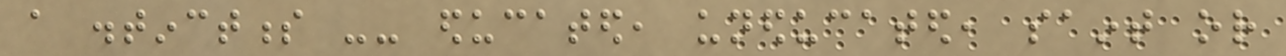a distinctness -- educated, uneducated, saint or
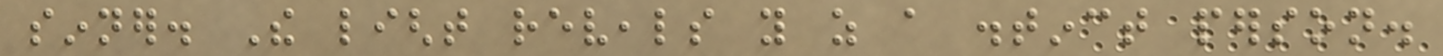sinner. The light reveals you as a distinct person.
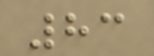83
